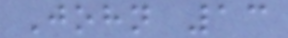John 13
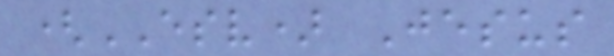(ESV) Jesus
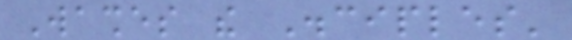Washes the Disciples'
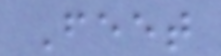Feet
